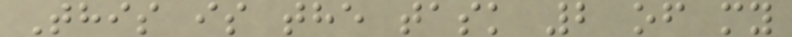This is the task 2 of my
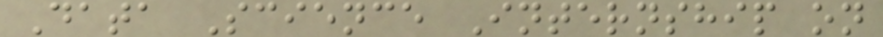Data Science Internship on
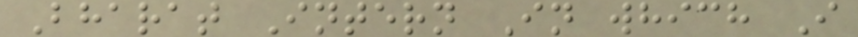Bharat Intern In which I
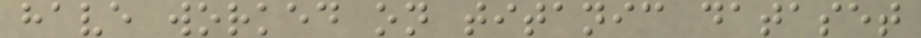have worked on titanic dataset
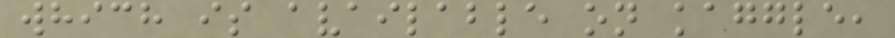which is available on kaggle,
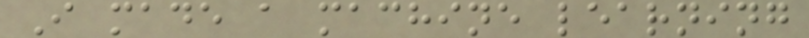I made a machine learning
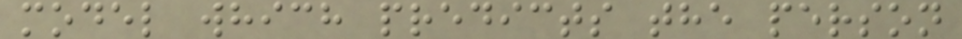model which predicts the person
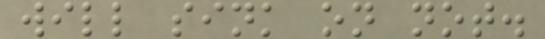will sink on not.
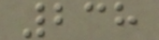238
